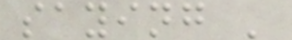saying '
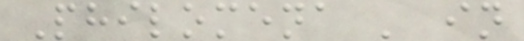Philomena ' in
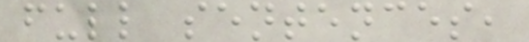full sentences,
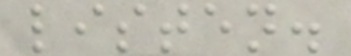listen.
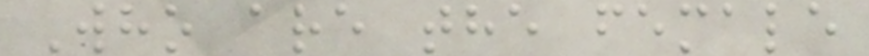Who are the female
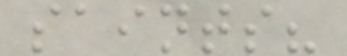saints?
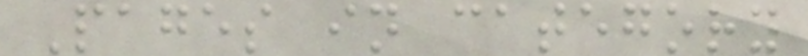Pages in category
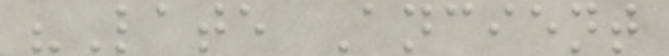"Late Ancient
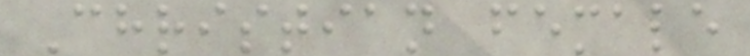Christian female
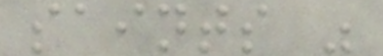saints "
